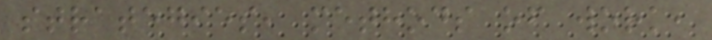strategies, methods of work,
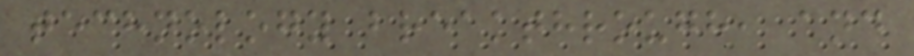technology breakthrough, and
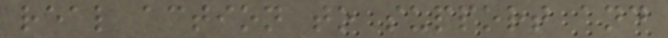real action to support and
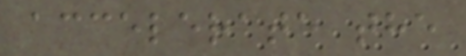accelerate the
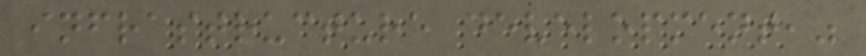infrastructure development,"
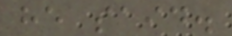he said.
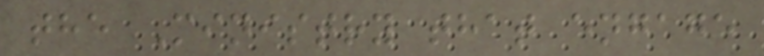the Ministry that engage
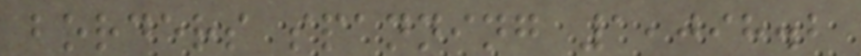borders spanning 1,098.2
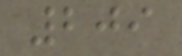209
